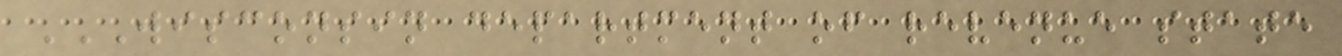WISCONSIN DEPARTMENT OF REVENUE STATE
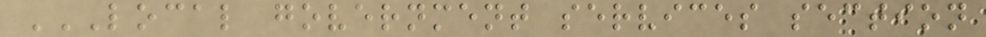LOCAL GOVERNMENT SERVICES SECTION
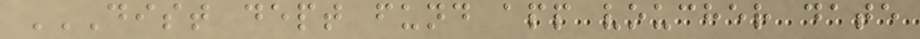DIST DEPT FUND APP VOUCHER DATE
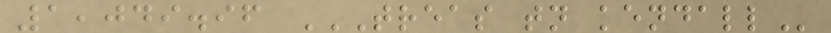1,049.96 TREAS TN KENDALL
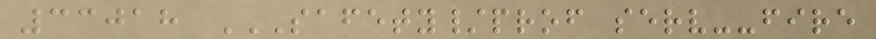33018 SAFETY/PROF SERV--FIRE
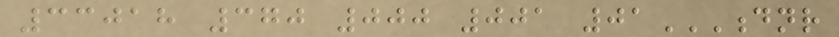33018 370 000 001 01DNR
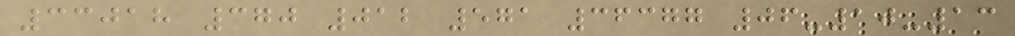33018 370 012 571 36377 06-10-13
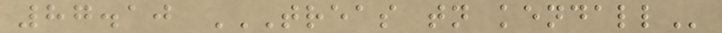87.10 TREAS TN KENDALL
